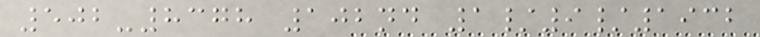502-8378 102nd 1/9/1932
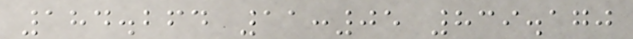184.264 11:05 839.170
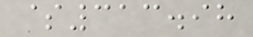$313.98
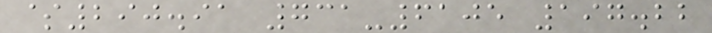$290.91 731-6105 197.22
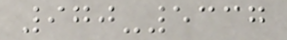970-5337
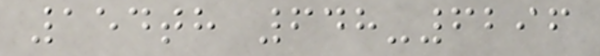154th 648-6296
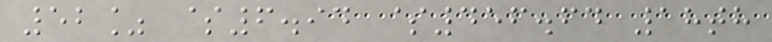52% $6.94 $456.64 18th
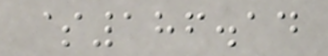$186.14
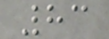83
